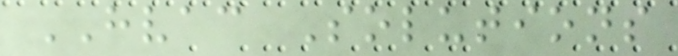HVAC Solutions
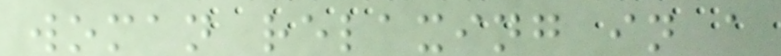woman relaxing in a
